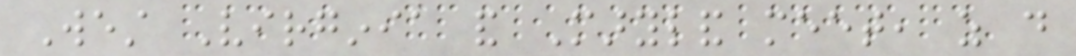West Virginia and Maryland meet, as do
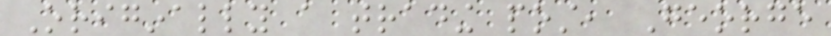Originally a trading post, George
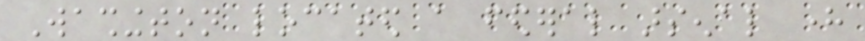Washington located a federal arsenal here
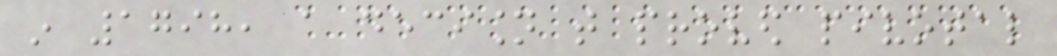in 1798, a decision that proved pivotal
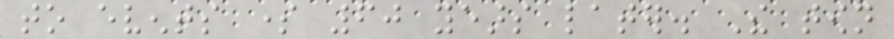to events some 60 years later. The town
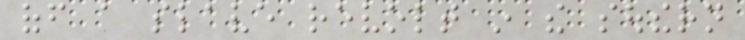off a slave revolt in the southern
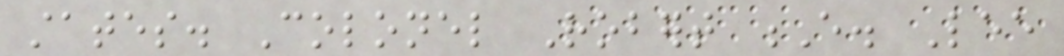states. Colonel Robert E. Lee
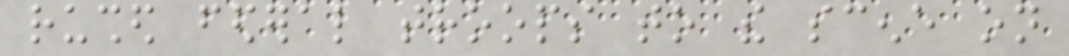rushed federal troops to the scene on
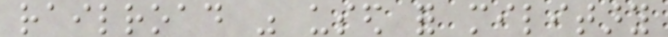railroad was used for military
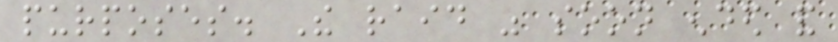purposes. The raid was soon ended and
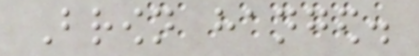Brown hanged.
